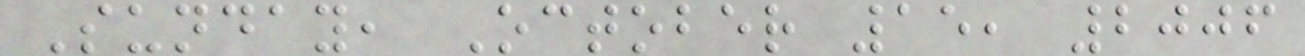Sunday, October 15, 2006
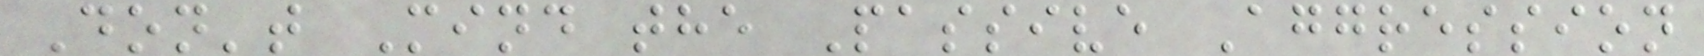Don't Mind the Passive Aggression
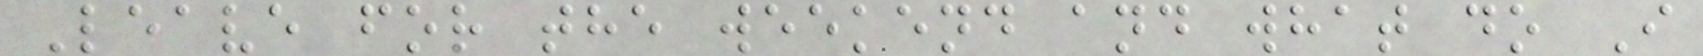Leave for the weekend and what do I
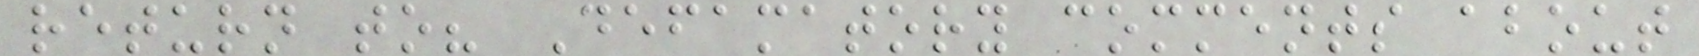return to? Defamatory comments about
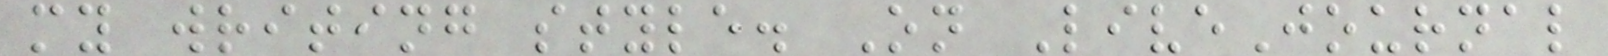my writing style. On LiveJournal
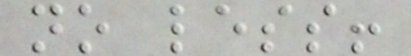no less!
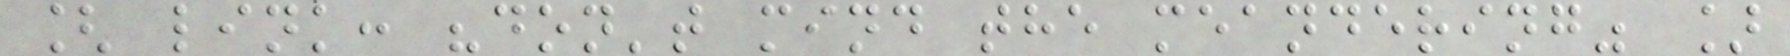[ link: "don't mind the meandering" ]
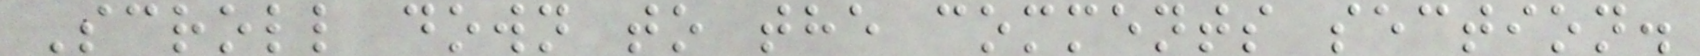Scroll down to the comments section.
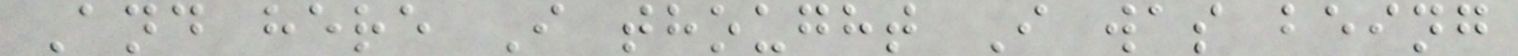And here I thought I was being
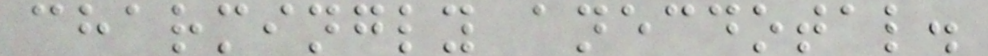charmingly anecdotal.
